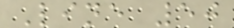Line 50
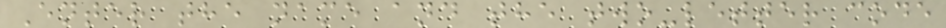Enter the name and the two-letter code
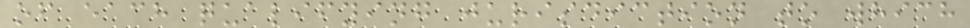of each qualifying jurisdiction to which
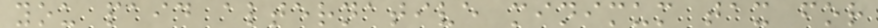you paid alternative minimum tax for
